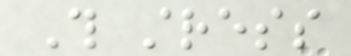This stress
